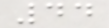44
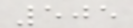505
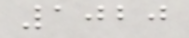1020
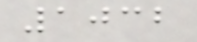1032
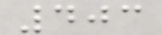403
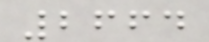2664
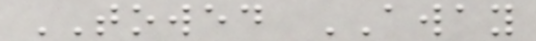TOWED AWAY
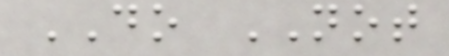DO NOT
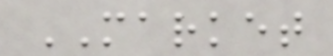MARKET
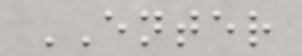ENTER
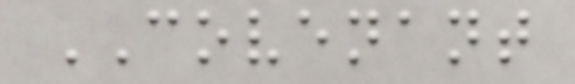COVENANT
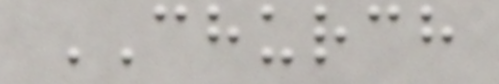CHURCH
